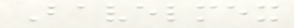Bavelmex
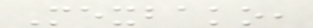Mexbako,
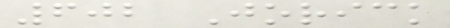602 Jorick
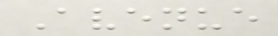Avenue
